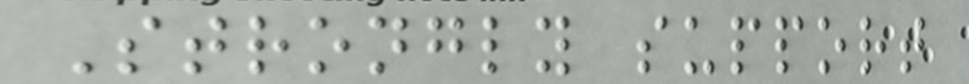Strongly support
